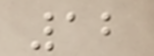12
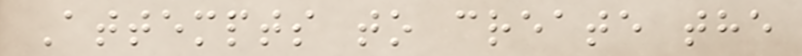Attempts to create the
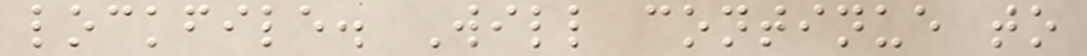lockfile. Will continue to
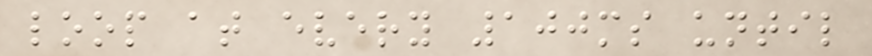loop at every 100ms until
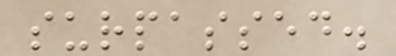surpassed.
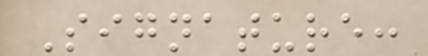Signature:
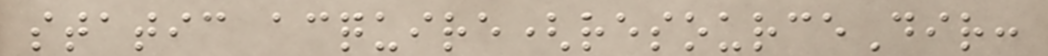static acquire(resourceDir:
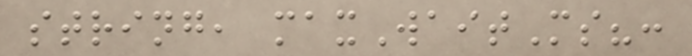string, maxWaitMs?:
